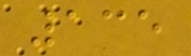135
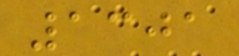1301
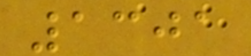1301
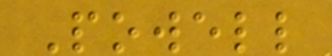Powell
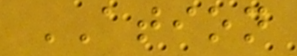ATION
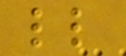ll
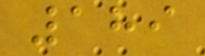189
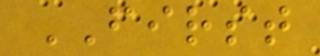FIRST
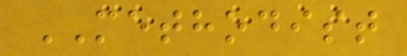METHODIST
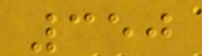350
